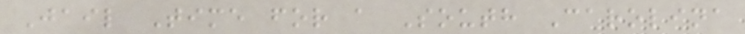Jail Time for a South Carolina
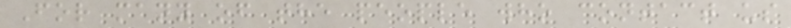For many of the people who contact us
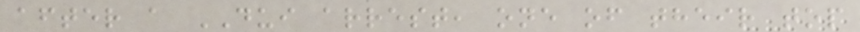after a DUI arrest, one of their top
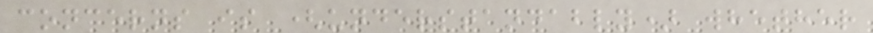concerns is (understandably) whether
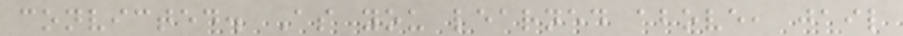convicted. As you learned above, jail
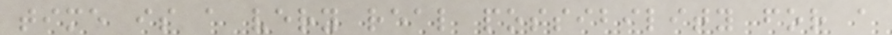time is a very real possibility for a
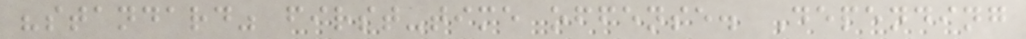"standard" first-time offense. Depending
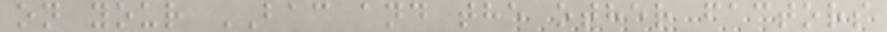on your BAC and the other factors
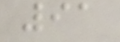91
